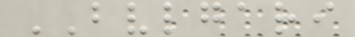BVLGARI
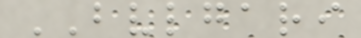BVLGARI
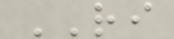RI
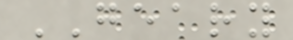GEARY
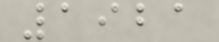1921
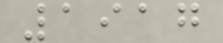1917
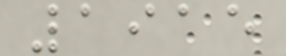1915
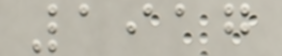1917
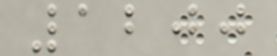1200
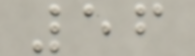56
